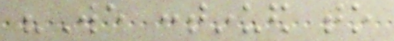"We continued to
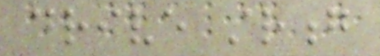drive strong
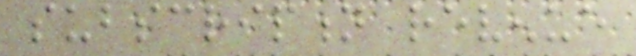subscription revenue
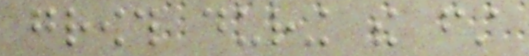growth during the first
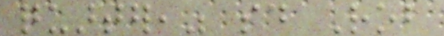quarter," said Rob
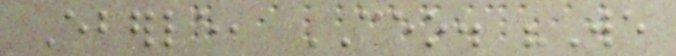Eberle, CEO. "We
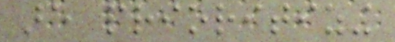are prioritizing
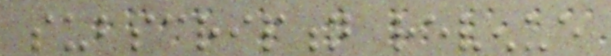subscription revenue
